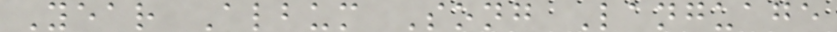Year Album Song Language
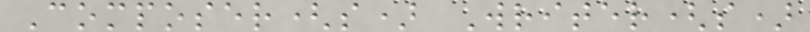Composer(s) Writer(s)
